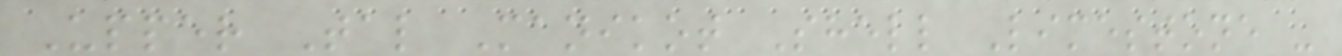Upper Tal Manikot Shell Limestone -
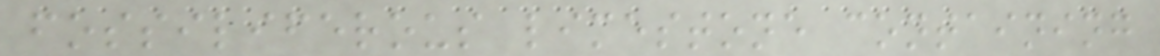fossiliferous limestone containing
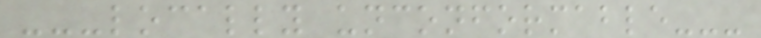---locally unconformable---
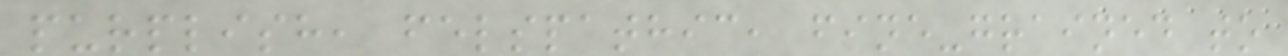purplish, felspathic, fine-grained to
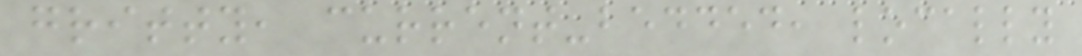gritty, current-bedded, locally
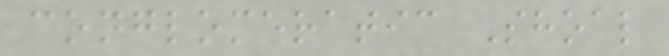conglomeratic Shoal
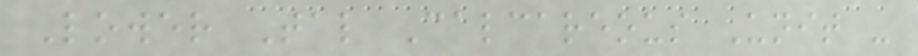Lower Tal Calcareous Unit -
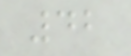42
